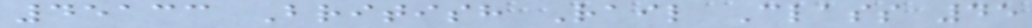45133 British Rail Class 45
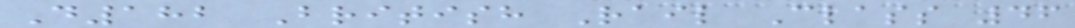D182 British Rail Class 46
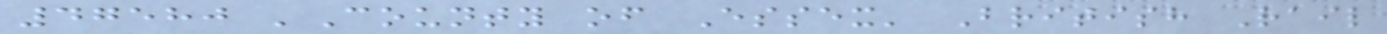47580 'County of Essex' British Rail
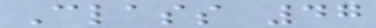Class 47
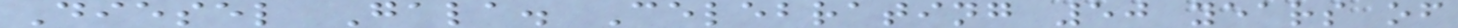Diesel Gala. Celebrating 50 years of
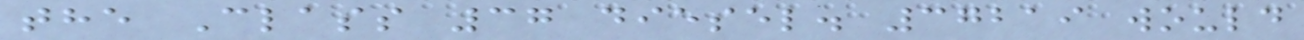the Class 37 diesel. 37219 would
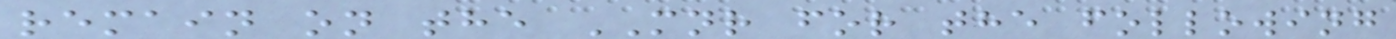remain on the MNR for the following
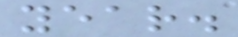year.
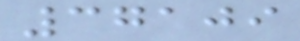37109
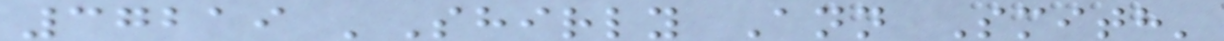37219 'Shirly Ann Smith'
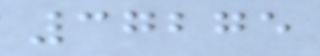37275
